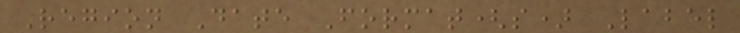Region Date Format(s) Label
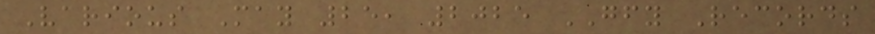Various May 25, 2025 GFY Records
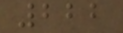222
